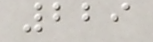229
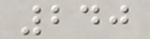240
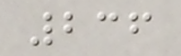236
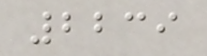2239
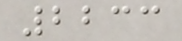2233
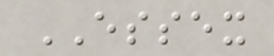ESSEX
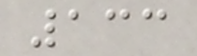133
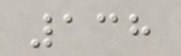138
